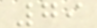79
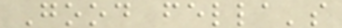Good fella's
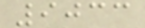9033
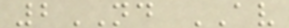2ND AV
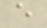e
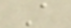A
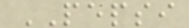PEPSI
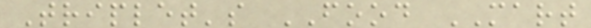Triplet's FOOD MART
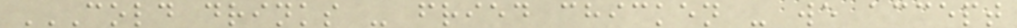COLD DRINKS - FRIED CHICKEN - WE ACCEPT
